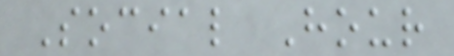Social Hour
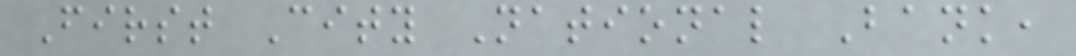First City National Bank,
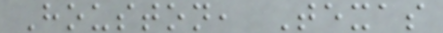Houston, Texas
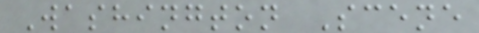Washington Scene
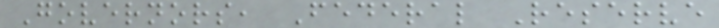Governors, Federal Reserve
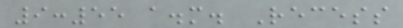9:55 a.m. Recess
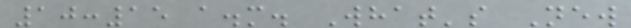10:15 a.m. What's New
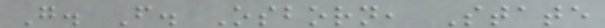G. F. Osborn, State
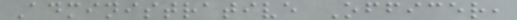Administrative Officer,
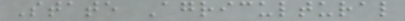State Agricultural
